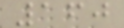160
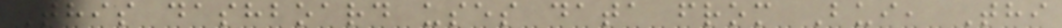This dashboard uses data from Bui, Thi
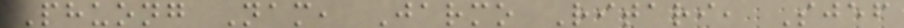Phuong Nam, Jarmo Ritari, Sjef
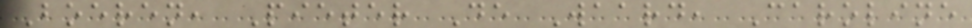Boeren, Pieter De Waard, Caroline
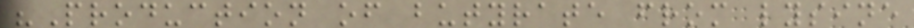"Production of butyrate from lysine
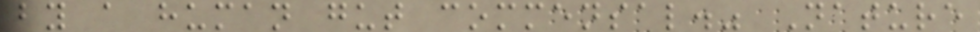by a human gut commensal." Nature
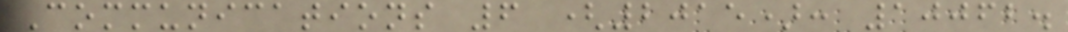Communications 6 (2015): 10062.
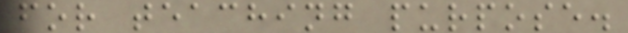for teaching purpose.
